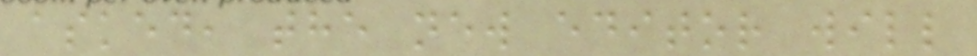asked, the new editor will
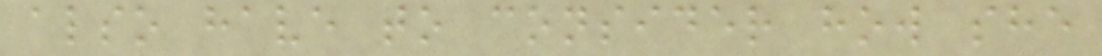also have to consider how she
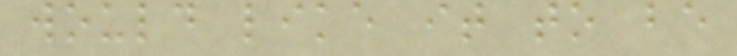would like it to be
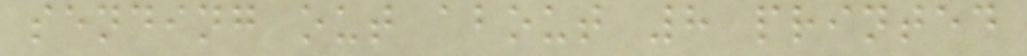sending out about 8 printed
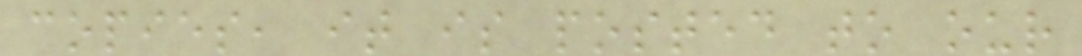copies, it is posted to our
